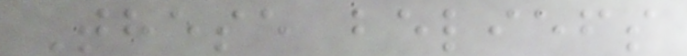These beliefs
